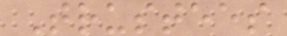Trustees
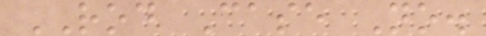ROD Case No.
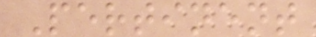Pertinent
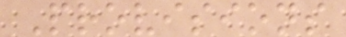Provisions
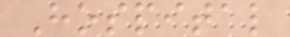Hospital
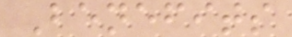Benefits
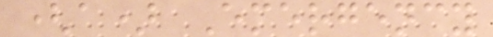(a) Emergency
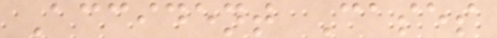Accident Cases
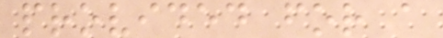provided for a
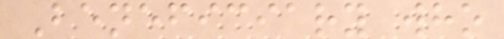Beneficiary who
